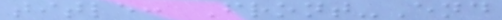title: Front-End
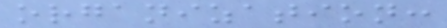organization:
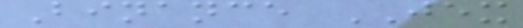Binance JEX
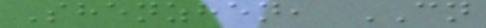Shenzhen, CN
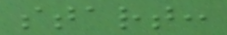start:
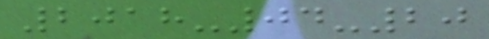2018-04-20
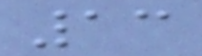13
